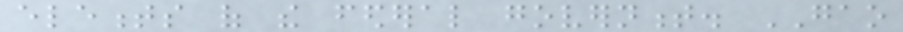elements of the federal government. GAO
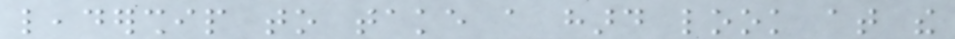leadership to take a hard look at the
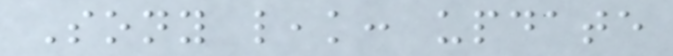Sony leak: update
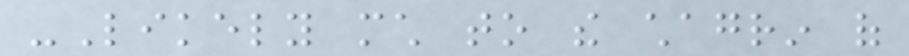-Likely much to the chagrin of
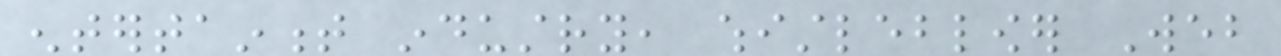entertainment industry, whistleblower Web
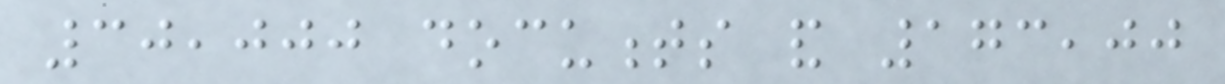30,000 documents and 173,00
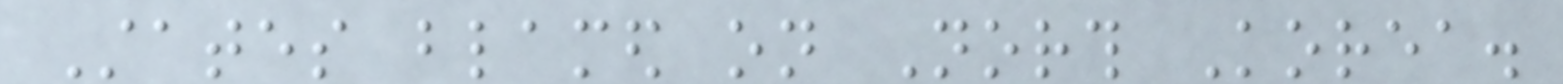States blamed on North Korea.
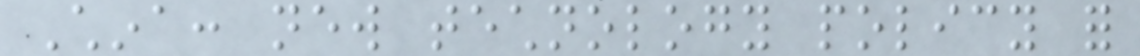China: new technology policy for
